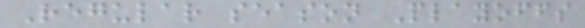Regular season Playoffs
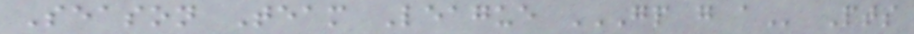Season Team League GP G A Pts
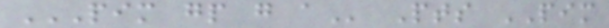PIM GP G A Pts PIM
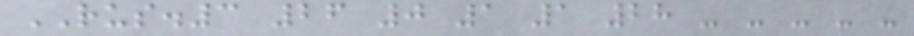RUS.3 26 0 1 1 28 - - - - -
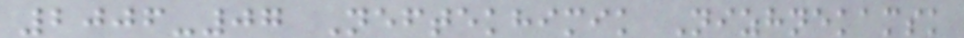2006-07 Neftekhimik Nizhnekamsk
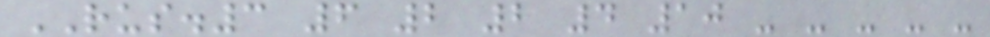RUS.3 6 2 2 4 10 - - - - -
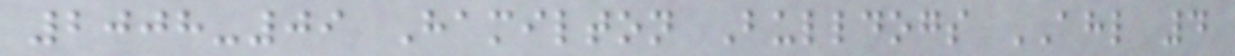2008-09 Hamilton Bulldogs AHL 4
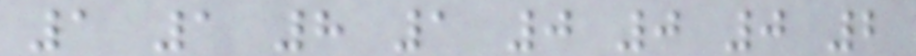1 1 8 1 0 0 0 2
